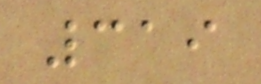319
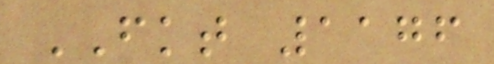FKT 1176
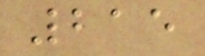215
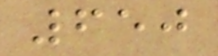650
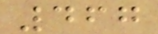467
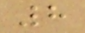8
